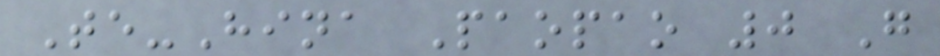Te-Hina Paopao 0 G
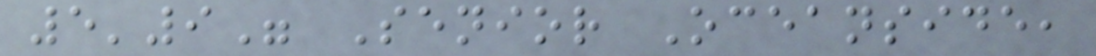5'9" Senior Oceanside,
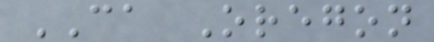CA Oregon
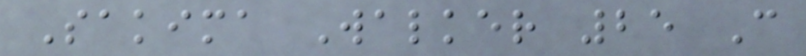Sakima Walker 25 C
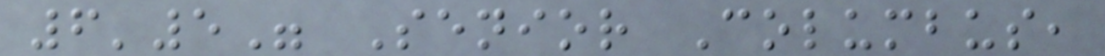6'5" Senior Columbus,
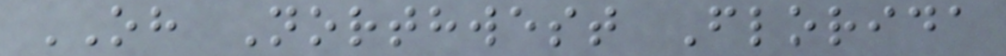OH Northwest Florida
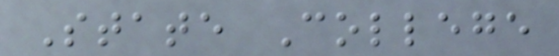State College
